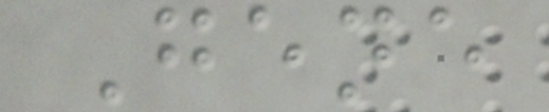Gene
